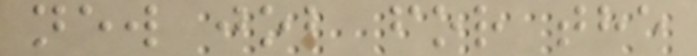new job for the
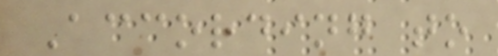According to
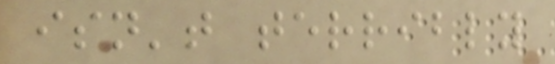isn't terribly
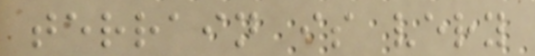terrain is very
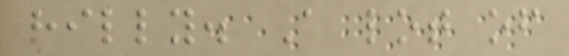hilly. A lot of
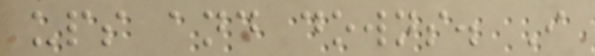ups and downs. I
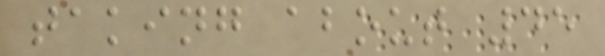taking about 45
